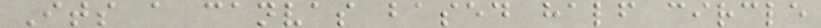Its a canvas based half circle
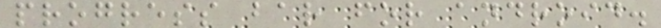progress bar for android.
